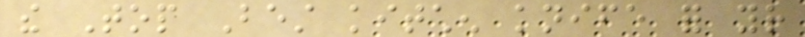the Top Best kitchen knife for your
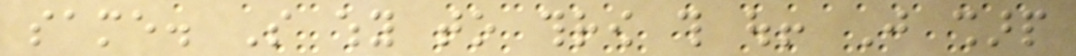same. So why to throw this out! Just sharp
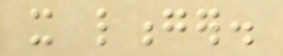it longer.
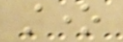stone
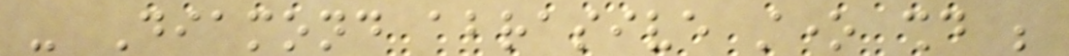- Diamond abrasive stone should be
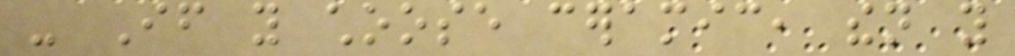- If you choose ceramic, then you
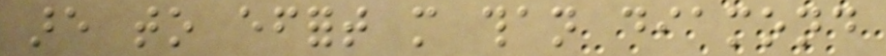are to effort more than diamond
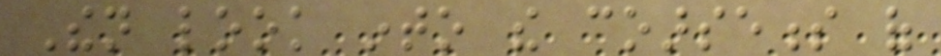Then look into the coarseness of
